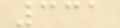331
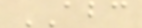ABC
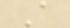A
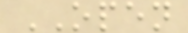OPEN
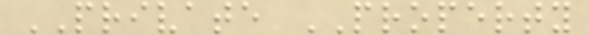PRIVATE PROPERTY
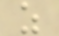z
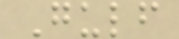Gulf
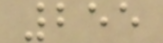255
